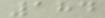184
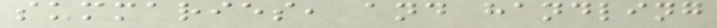summaries, and handling
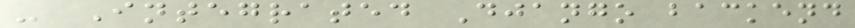- Integrated Django backend
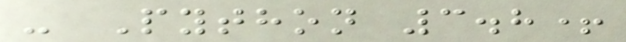- Python 3.8+
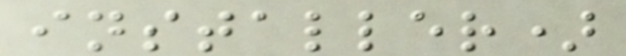installer)
